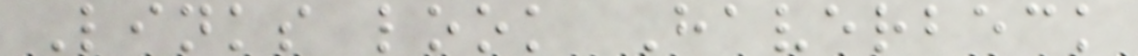Links look Haverbeck
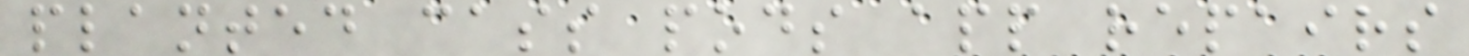planted cass pods app repairs
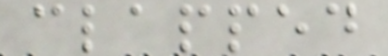clapped
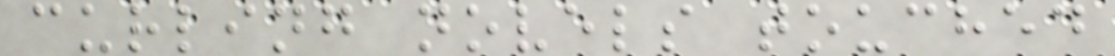curling novels touched
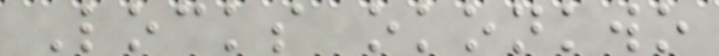Locks okonkwo
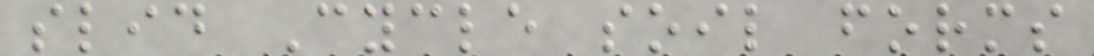slid Cycle soil forms
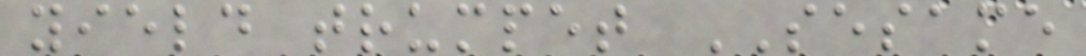yield trumpet SESAME
